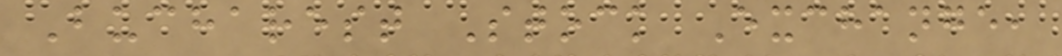Bucharest Stock Exchange,
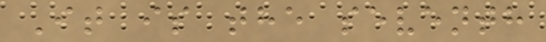It is the seventh
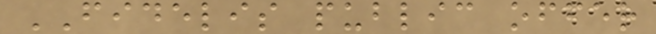FIDELIS public offer
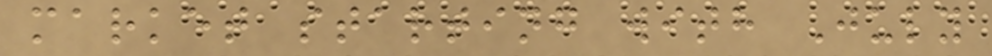market starting with July
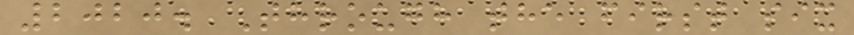2020. Through the first six
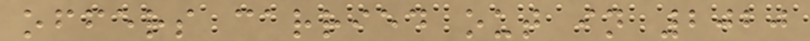offers carried out in 2020
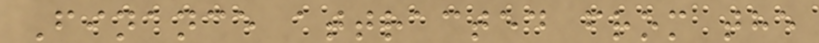Finance attracted from the
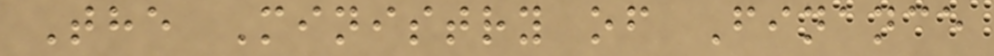The Ministry of Finance
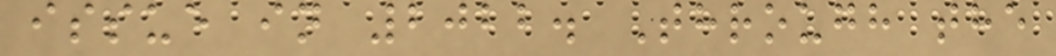issue in 2022. Through the
